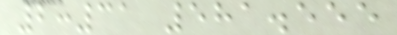2:31 581.555
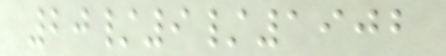20/9/1902
